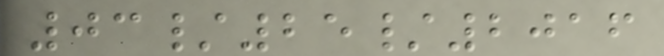03/25/2016
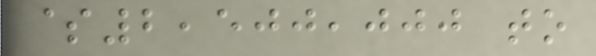$2,500,000 to
